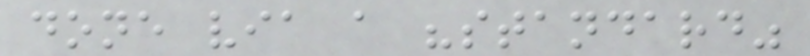done via a "standard"
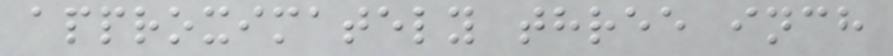approximately three inch
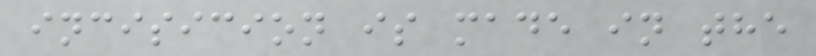incisicion is made in the
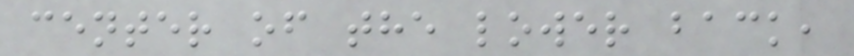center of the lower back,
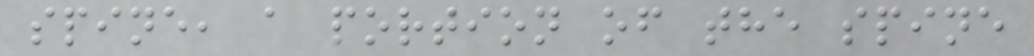spine, a portion of the spine
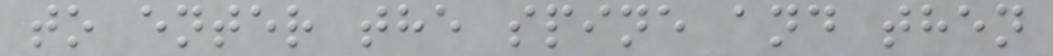to enter the spine and then
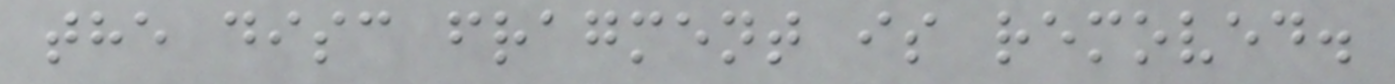the disc fragment is removed.
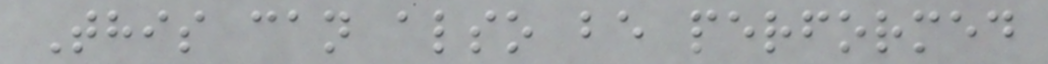This can also be performed
